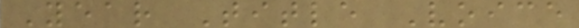Year Title Voice
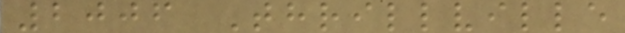2006 Thrillville
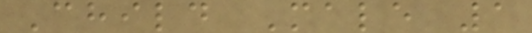Child Male 1
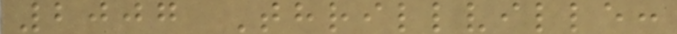2007 Thrillville:
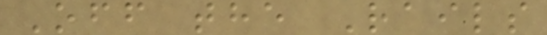Off the Rails
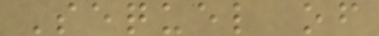Sequel of
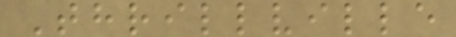Thrillville
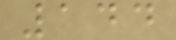144
